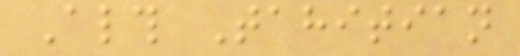Although Tahitian
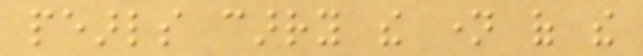pearls carry the name of the
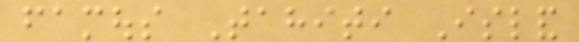famous Tahiti Island
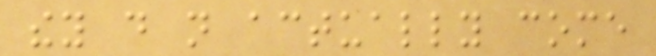they do not actually come
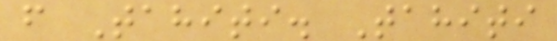from Tahiti. Tahiti
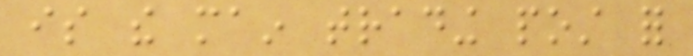is the main trading post for
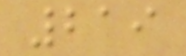219
